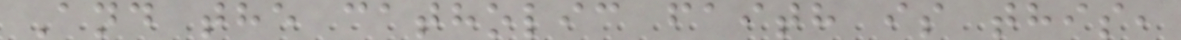And the catholic faith is this,
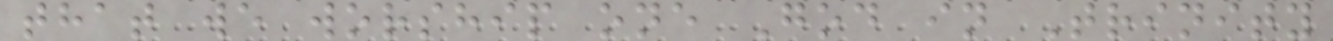that we worship one God in Trinity
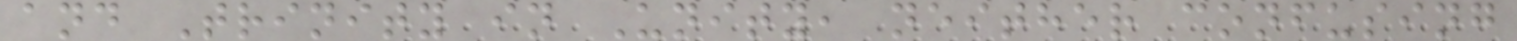and Trinity in Unity, neither confusing
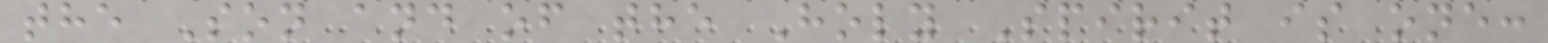the Son and of the Holy Spirit is one:
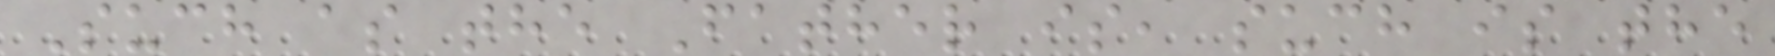Such as the Father is, such is the
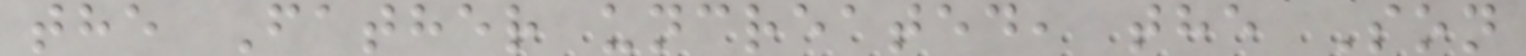the Father uncreated, the Son
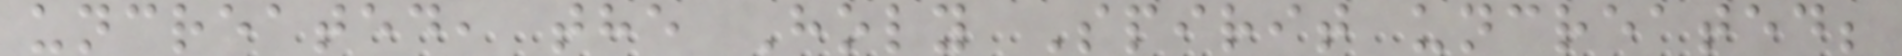uncreated, the Holy Spirit uncreated;
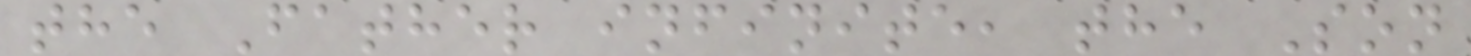the Father infinite, the Son
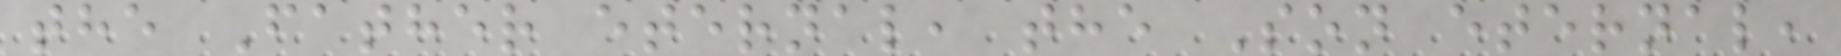the Father eternal, the Son eternal,
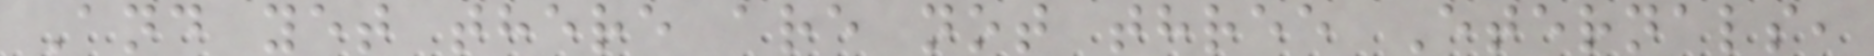And yet there are not three Eternals,
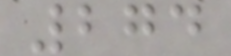274
